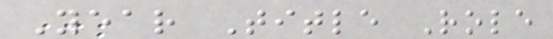Year Title Role
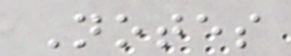Notes
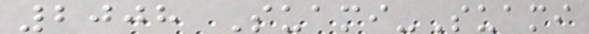2008 Suami-Suami
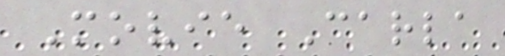Movie Carla
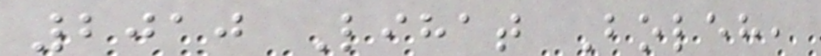2010 Lihat Boleh,
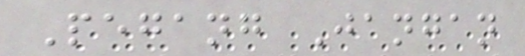Pegang Jangan
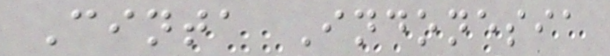Cinta Indonesia
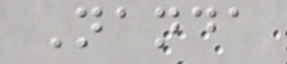Nanda
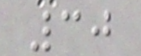30
